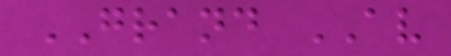GRAND AV
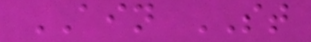AIN ST
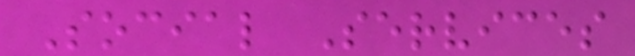Social Services
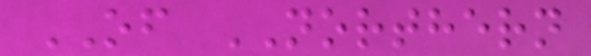OF NORTHERN
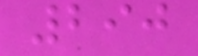290
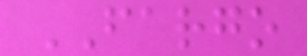FARGO
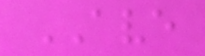AVE
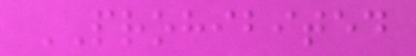PROHIBITED
